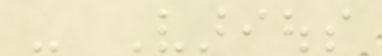- Various
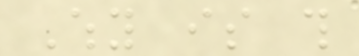Why is this
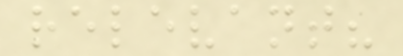relevant?
